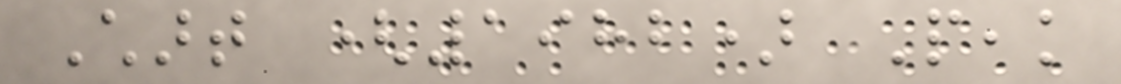Chart (1982) Peak
